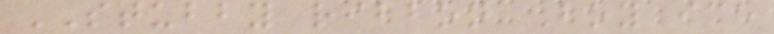STUBBY ribbon Boy ice
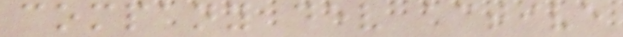company dev active
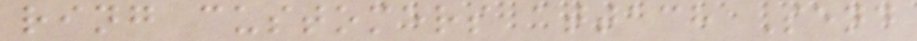ring customers attach Send
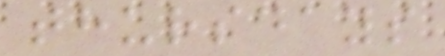thursdays
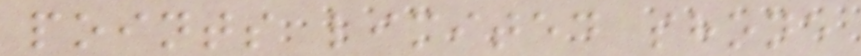points limited shone
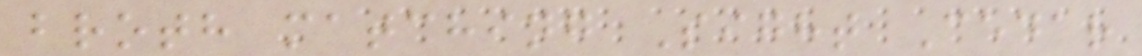broth matching Sight Cedar
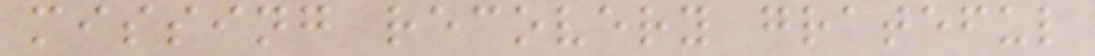missing recovery grateful
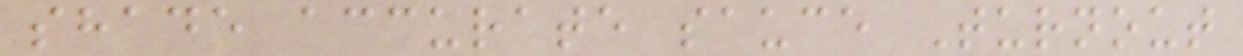shade accurate sauce Turnout
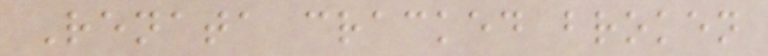Renata cracked broken
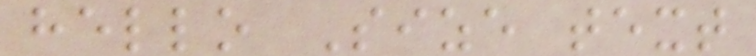hello Size text
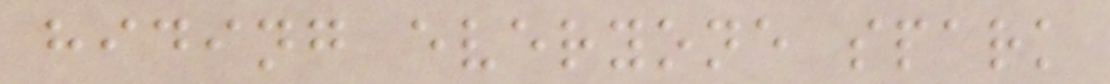hiding everyone spark
